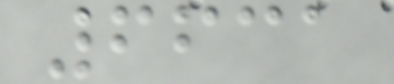6631
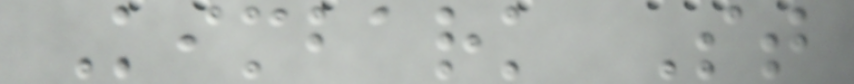Kimbark St
